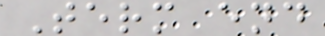Term end
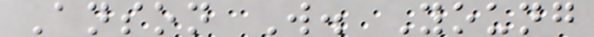Anson W. Young
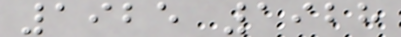1925 1928
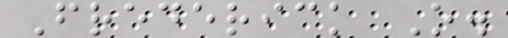Frederick O.
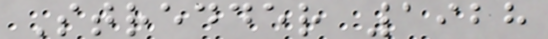Stredder 1928
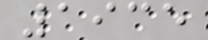1935
